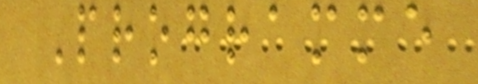Programme
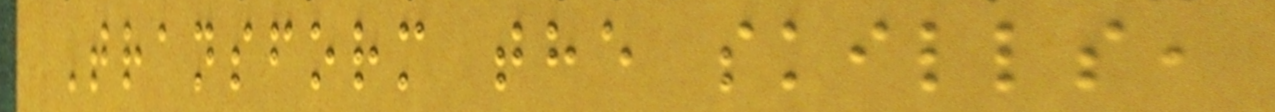Transform the skills,
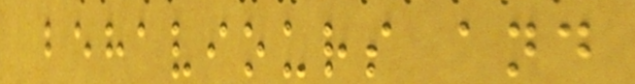behaviours and
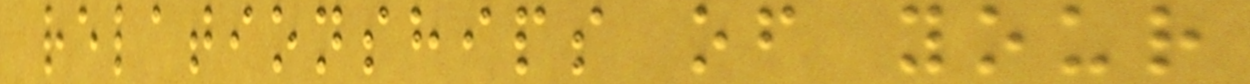relationships of your
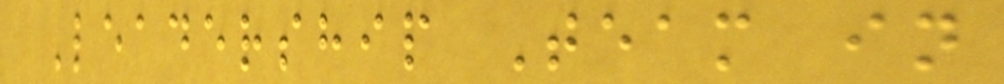Leadership Team in
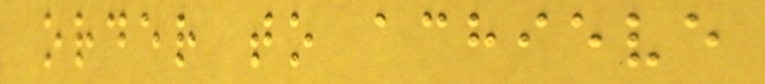order to achieve
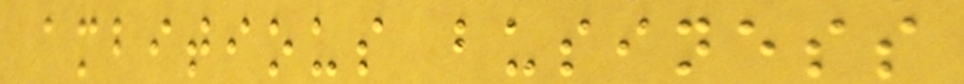ambitious business
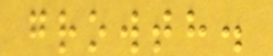growth.
